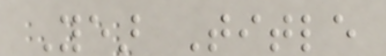Year Title
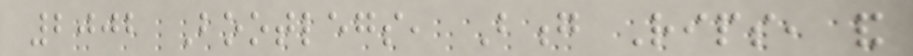2002 Bootlegs, Bong Rips, and
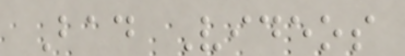Bad Videos
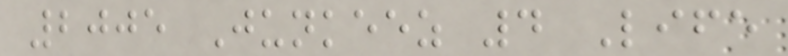2005 Junkeez 4 Life
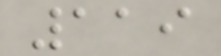119
